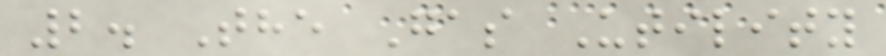2. The Gas Utility
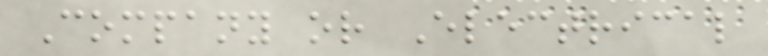Company or Electrical
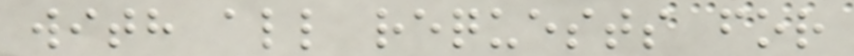with all requests for
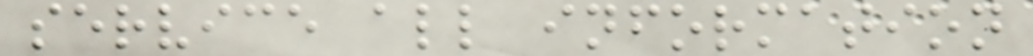service all information
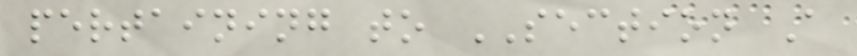pertaining to SECTION A
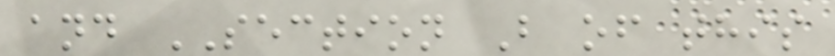and SECTION B of this
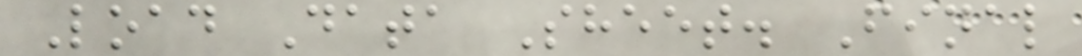Load Data Sheet. Final
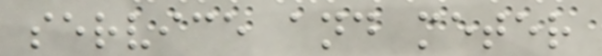service and meter
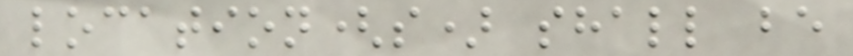location(s) shall be
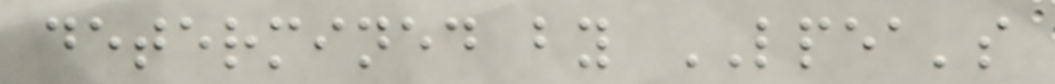determined by LPEA's
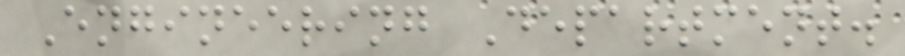Engineering Department.
